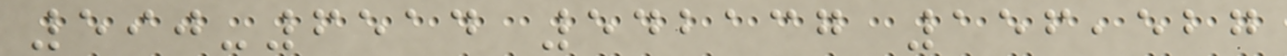590-6514 542137 156,527
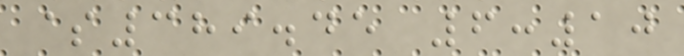$389.45 6:10
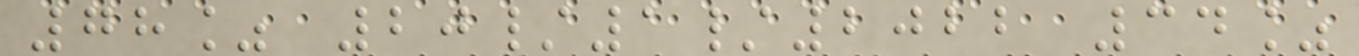78% 20/1/2022 34%
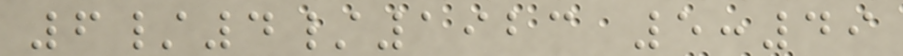6/4/1923 5:49
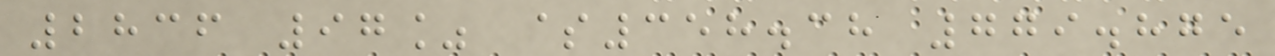2836 97% $358.38 779.875
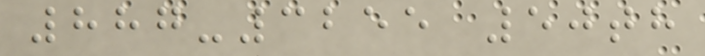887-3255 50th
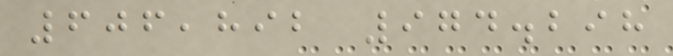606,892 974.298
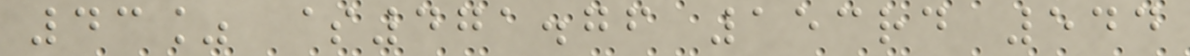43% $471.76 153rd 544
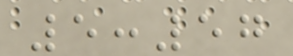5:57
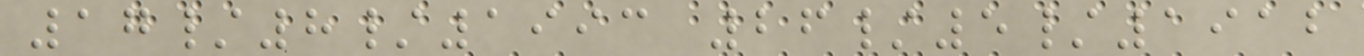17/8/1993 26/5/1912
